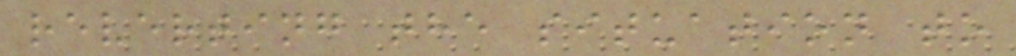reverting the situation to
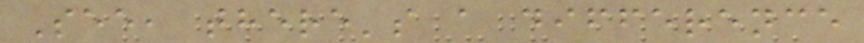See, there's a difference
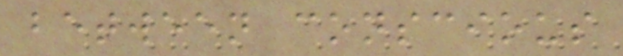between conscious
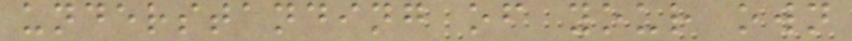understanding of your own
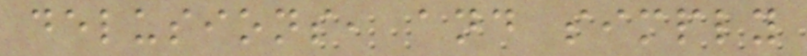delusions, and simply
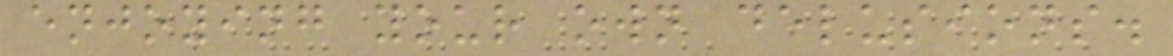enjoying your own delusions.
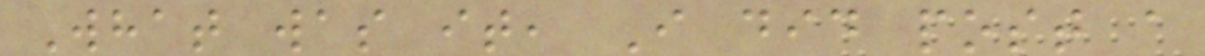What was it, I did post a
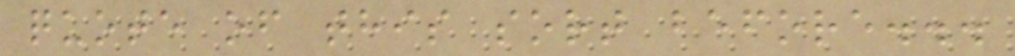quote of this sort before...
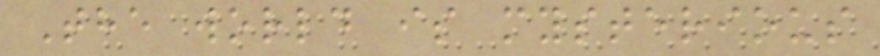The world is mysterious
